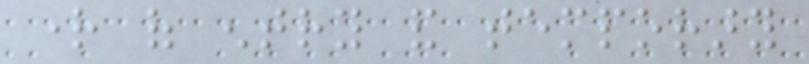right of entry and temporary
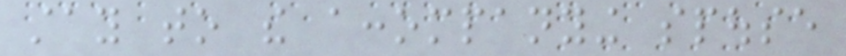stay to the accompanying spouse
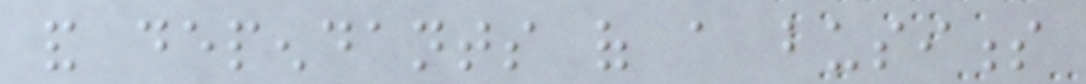and dependants of a business
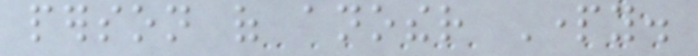person of another Party.
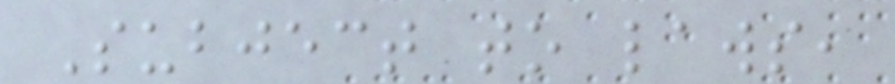Subject to laws,
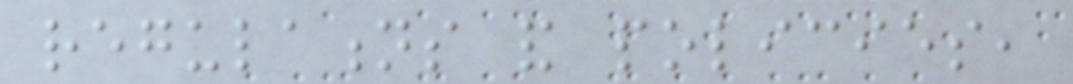regulations and policies,
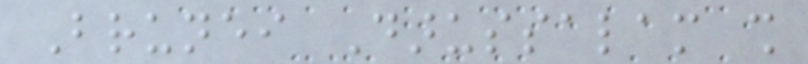Brunei Darussalam shall
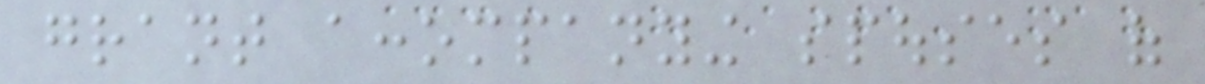grant accompanying spouses of
